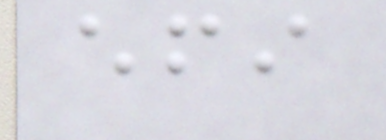efi
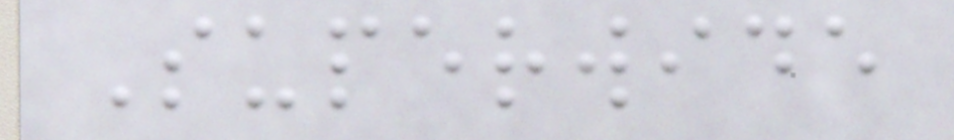Superwide
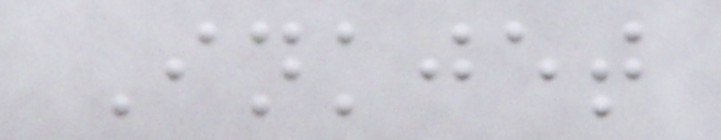Inkjet
